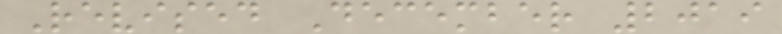Revised December 2019
